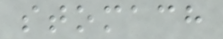stomach
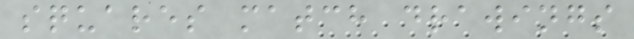squares match drawings
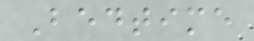Bedtime
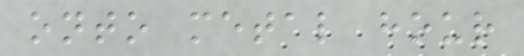onto metal hour
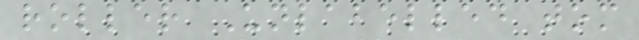roller Unlabelled tom
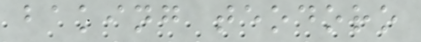baking teodoro
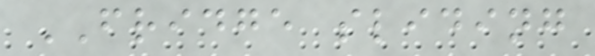FRIDGE sliding
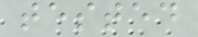tested
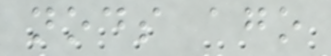nods ago
